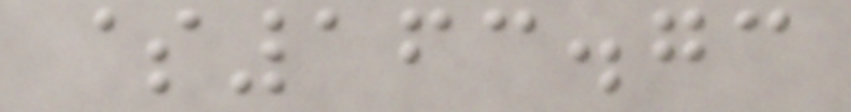$163.73
